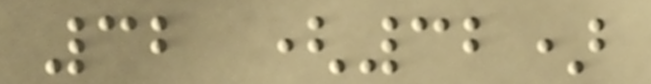32 (32)
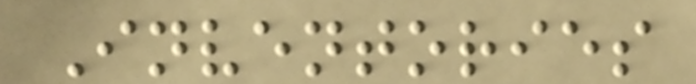Inventories
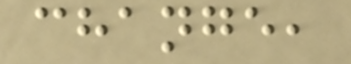change,
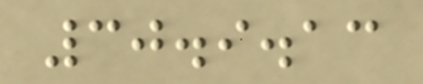30.9.13
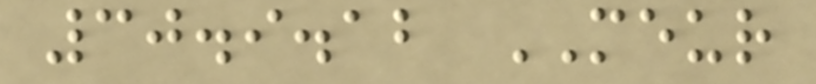30.9.12 MEUR
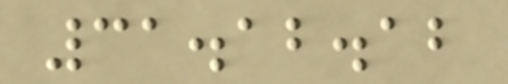31.12.12
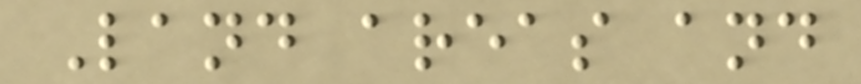Land areas and
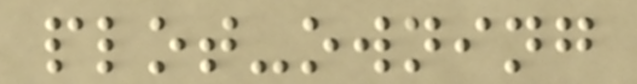plot-owning
